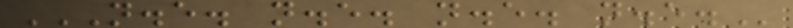N.E. N.E. N.E. N.E.
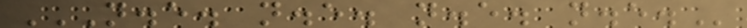N.E. N.E. N.E. N.E.
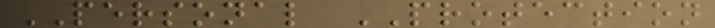PERSONAL PROTECTION
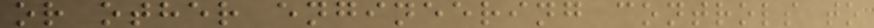or other engineering controls to
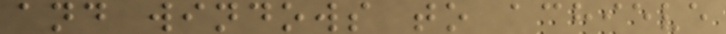and windows to achieve
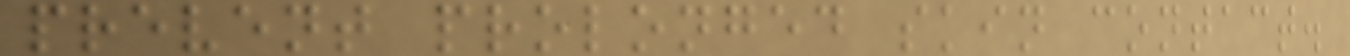prevent prolonged skin contact.
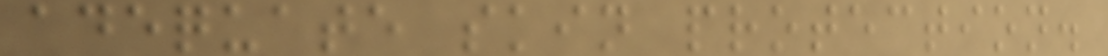adequate skin protection.
